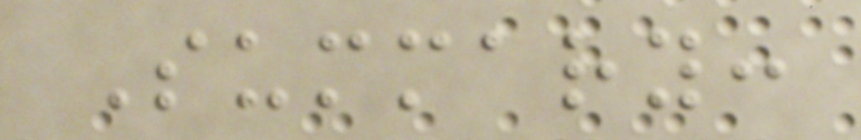Summary:
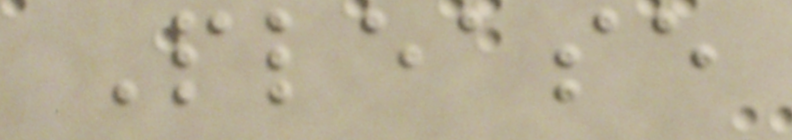Please
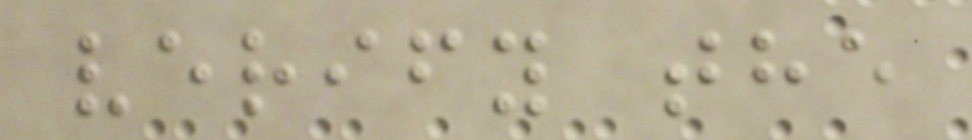verify the
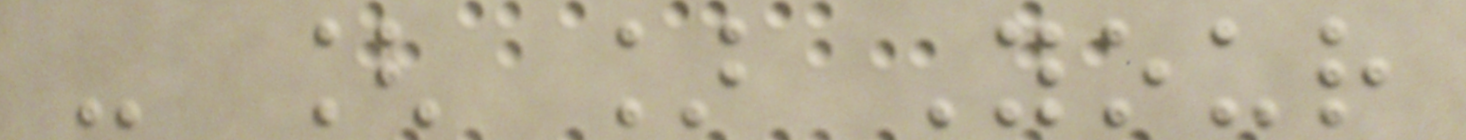- [ ] Your
